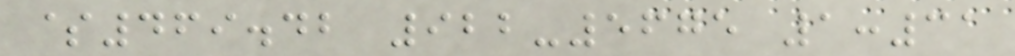$469.42 922-5675 1:31
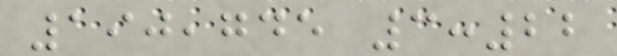190,745 3:22
